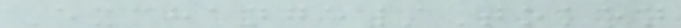Exchange/Token
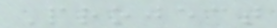Project
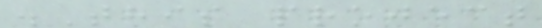.This project
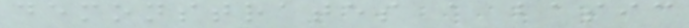demonstrates a basic
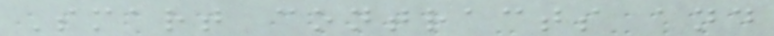Smart contracts and
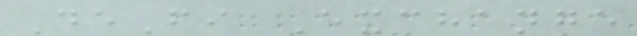DeFi Exchange
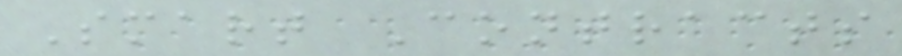Smart Contracts
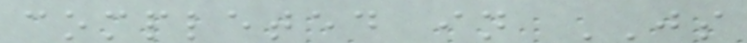completed in JS
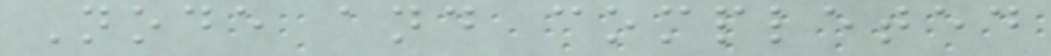Node and completed
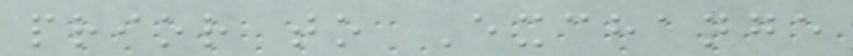prior to Exchange
